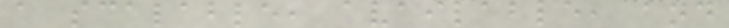a scalable, available, and
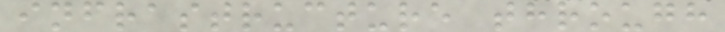infrastructure through
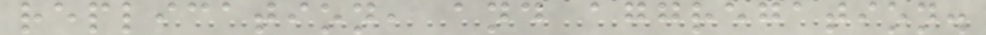replication, and aggregation.
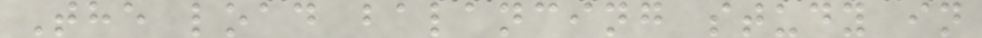The load balancing study in
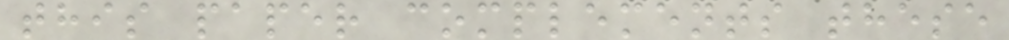this paper complements these
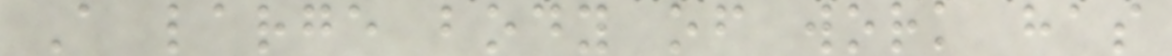A large body of work has
